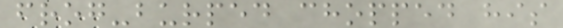frog-burped chopped his
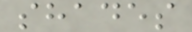shades
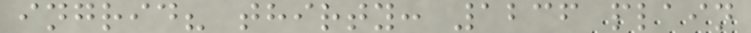ingrid? thirty: 1236 plain
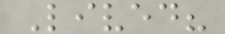Lived?
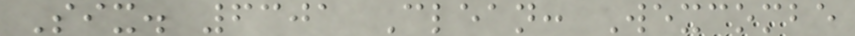Six. 6301 Clean: Wexcombe
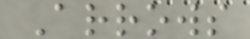Arrows
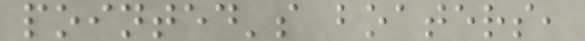pointed's boaters,
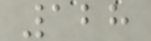128
